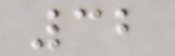32
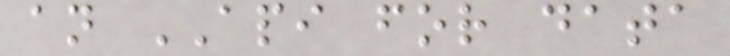an API for data
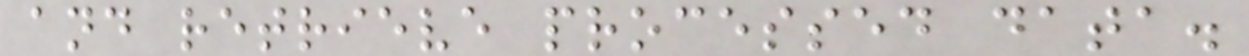and retrieve processed data.
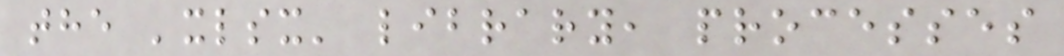the 'xlsx' library, processes
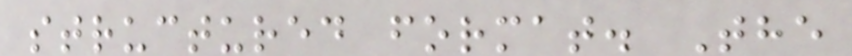structured format. The
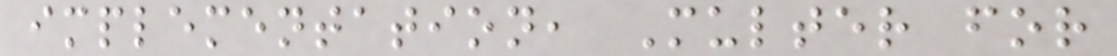implementation, Multer for
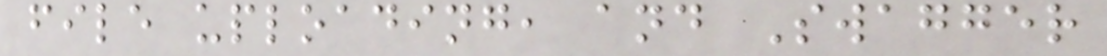file uploading, and Swagger
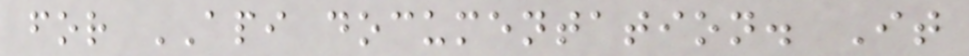for API documentation. It
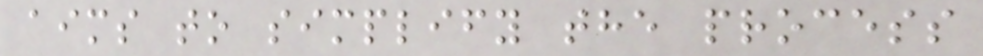aims to simplify the process
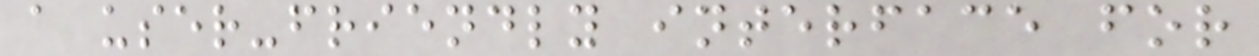a user-friendly interface for
